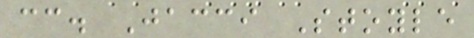cc. Jacci Stoyle
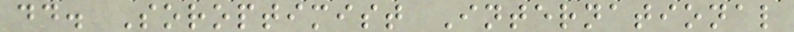dd. Soroptimist International
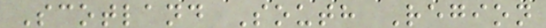Scotland South Region
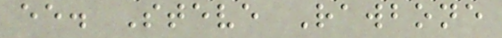ee. Steve Rawbone
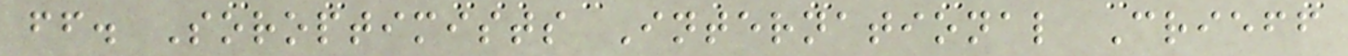ff. Soroptimists International Crieff
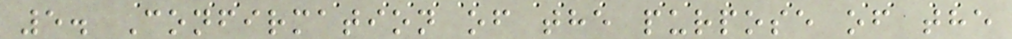5. Confirmation of the purpose of the
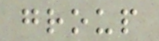group
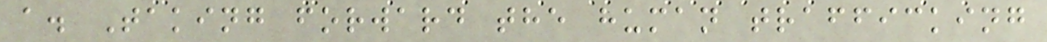a. Taking forward the human trafficking
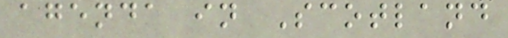agenda in Scotland
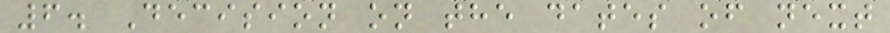6. Decision on the dates of next
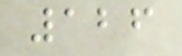126
